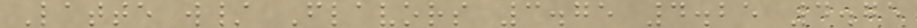Latte w/ Flavors 3.75 4.25 4.75
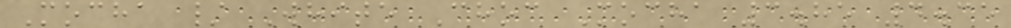Mocha / White Choc Mocha 3.85 4.35
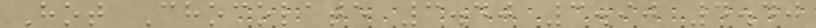Hot Chocolate 3.40 3.90 4.40
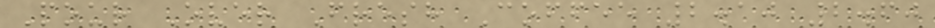Pour Over Fresh Coffee 2.10 2.60
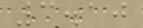3.10
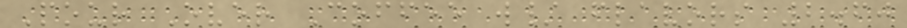Pour Over Coffee w/ flavors 2.60
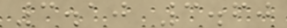3.10 3.60
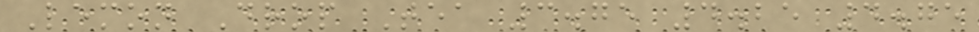Lemon Drop Tea 3.75 4.25 4.75
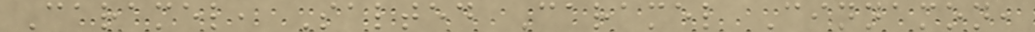Caramel, Salted Caramel Cinnamon,
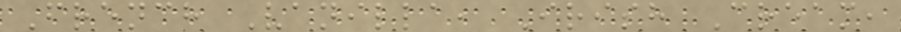French Vanilla, Irish Cream,
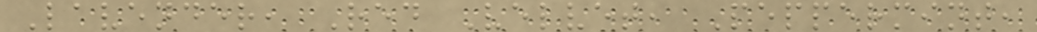Lavender, Red Velvet, Peppermint,
